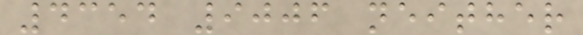4354 9006 neither
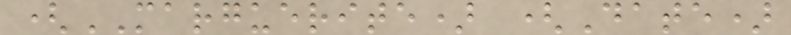(MARGUERITE) (Date)
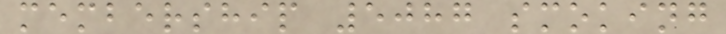membership 5087 smoking
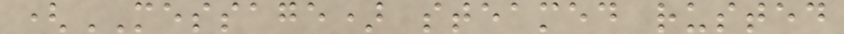(MESSAGE) steamed rusted
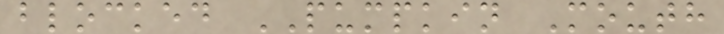blocked PUMPKIN Mouth
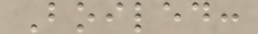Boiled:
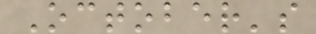October's
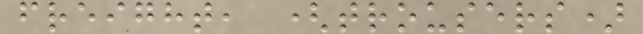freight, (trousers)
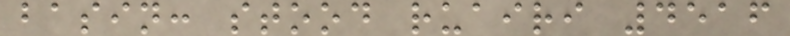basin: stood ruairi 4516
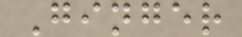Ginger
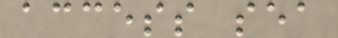access sea
